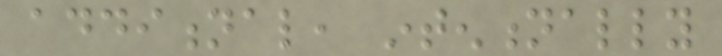additional, intentionally
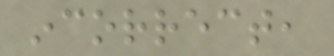incorrect,
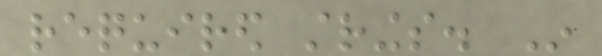required strings. In
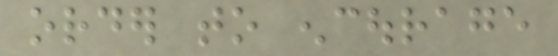order to encourage
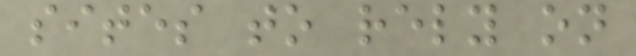sites to rely on
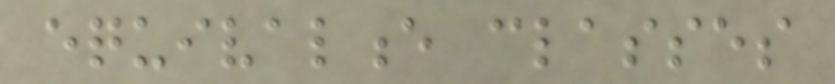equivalence classes
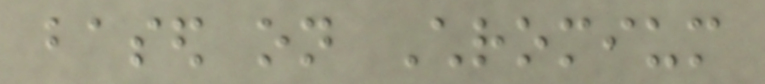based on Chromium
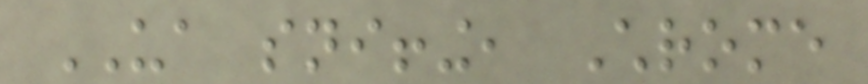UA sniffing, Chrome
